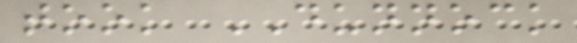took DUNNOCK
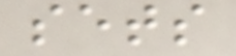sets
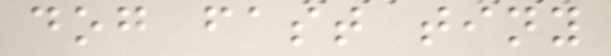dog fast tiny
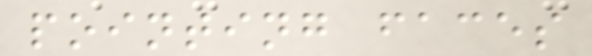pointing faces
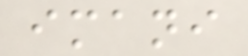imani
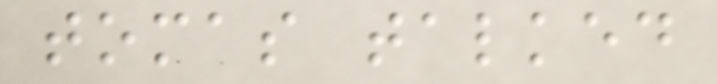tomas talked
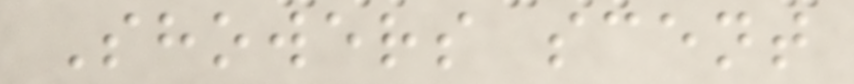Showers scent
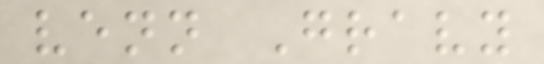venn Gravy
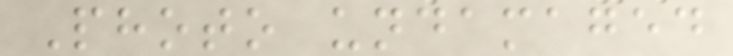Photo undamaged
